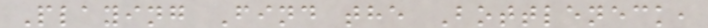Playing Find the Bottleneck,
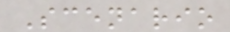Scenario
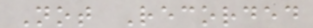Not Recorded
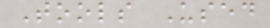Tools Used
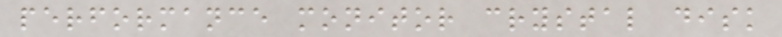performance monitor crystal disk
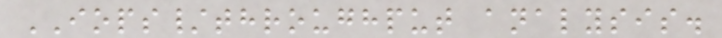IOPS/throughput analysis.
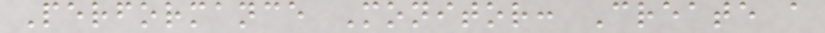Performance Monitor: Create a
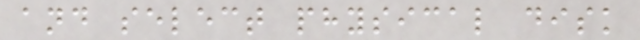and select physical disk
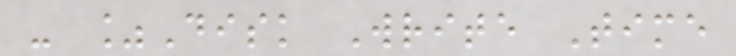- %Disk Write Time
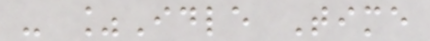- %Idle Time
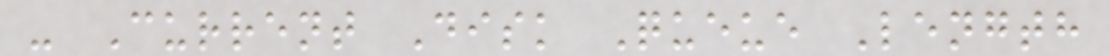- Current Disk Queue Length
